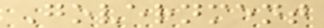Government
